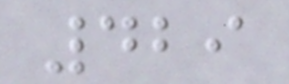429
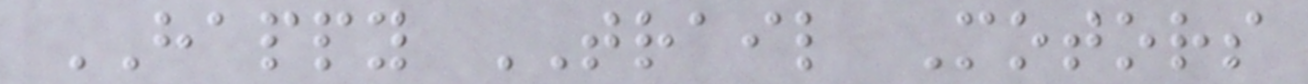HAPPY TRAIL Motors
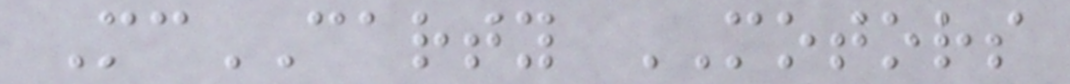McCARTY MOTORS
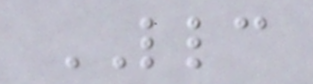LLC
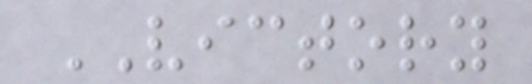VICTORY
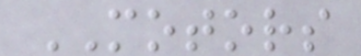MOTORS
